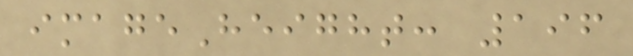imageHeight: 196
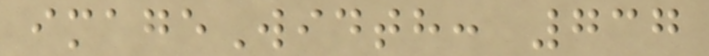imageWidth: 737
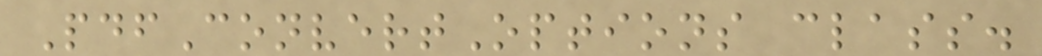PdfConvertOptions class.
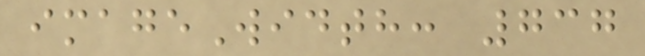imageWidth: 737
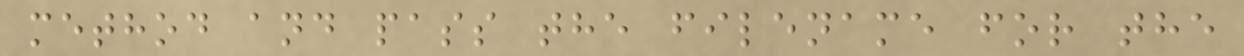method and pass the filename for the
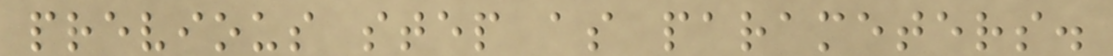previous step as parameters.
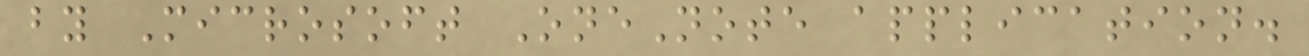by Microsoft OneNote application.
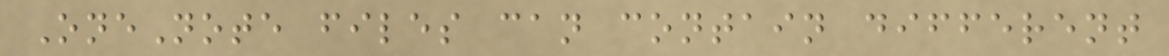OneNote files can contain different
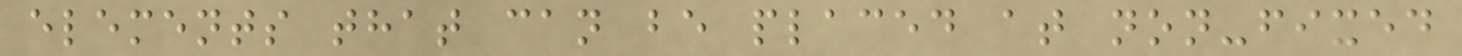elements that can be placed at non-fixed
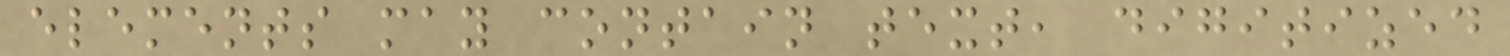elements may contain text, digitized
